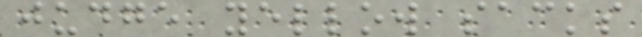judge yellow sacks
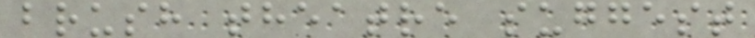brush theatre suggest
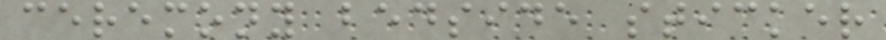ceremony bedside sticker
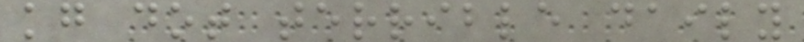kg dot terrible daily
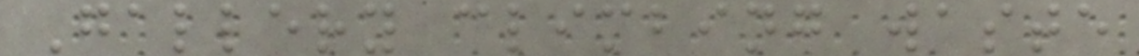Gallery climbing waste
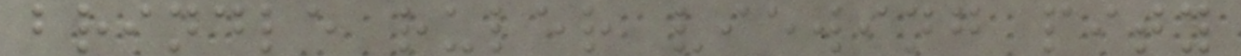brindle ruler viewing pity
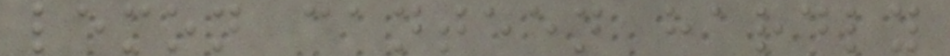lemon canteen hardly
